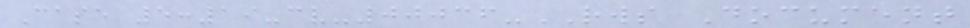Case 5:19-cv-00036-RWS Document
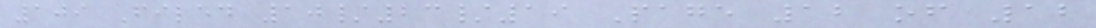109 Filed 10/23/19 Page 12 of 12
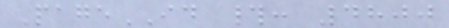PageID #: 4800
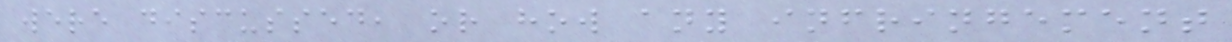were discussed, or how any infringement
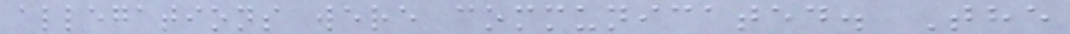allegations were communicated. The
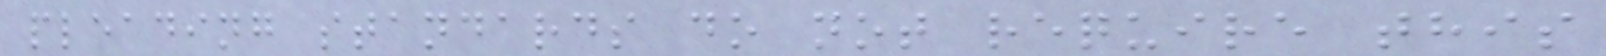pleading standards do not require this
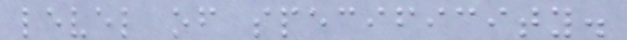level of specificity.
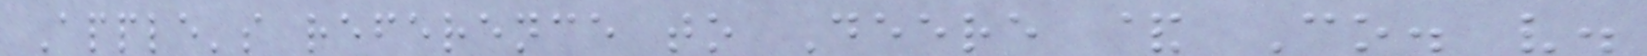Apple's reference to Deere & Co. v.
